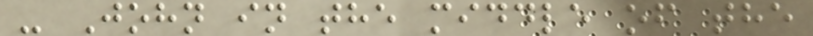- John in the middle of the
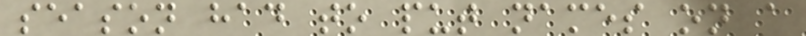season had to put names on a
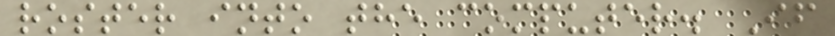roster into the computer. If
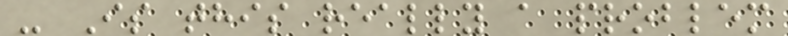- Is this really a problem
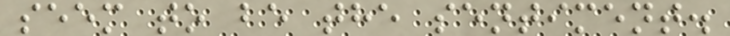seem to be the sentiment.
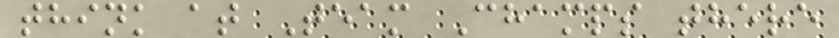think at Team Champs there
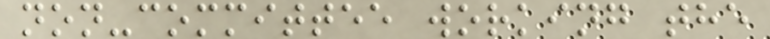non-committee working the
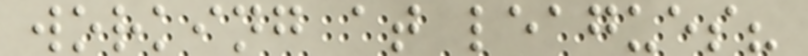working at leagues?
